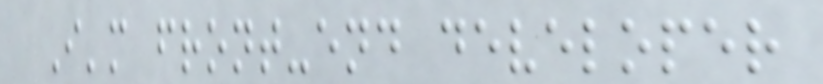I'm front-end developer
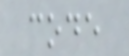code
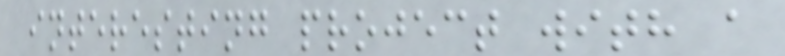interesting project with a
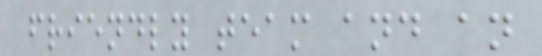friendly team and an
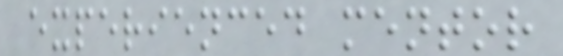experienced mentor
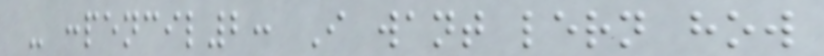- :pencil2: I want lern how
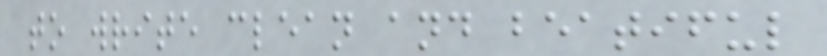to write clean and beatiful
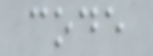code
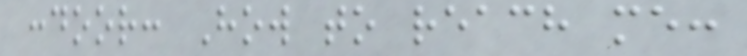:door: How to reach me:
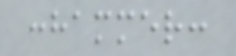:hammer:
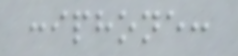:iphone:
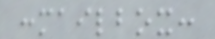:mailbox:
